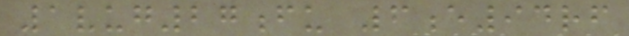1vug27fu 6e94rf
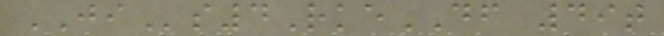JIs4RkeDF 49t
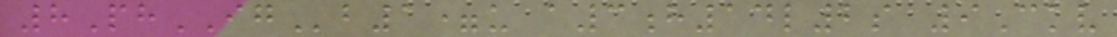8PhIGb1=u a3h14l2s 9Ckv
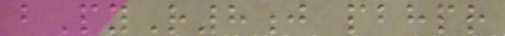bPyR8j pbhpr
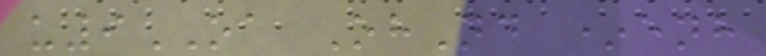u9OA OhNd *enh
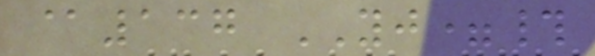@137 YJ=#
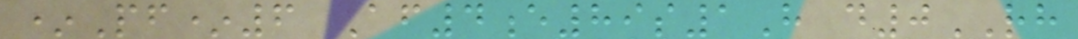*Pf*6 Af4e89s1H d0RH
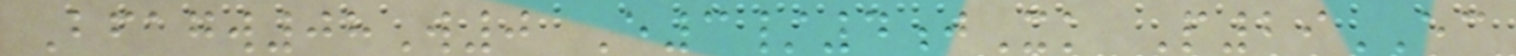Bfagw08W0 E3/4jXk P29EC
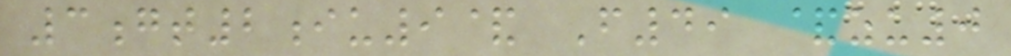3gt2iu9& F49 &zu0
